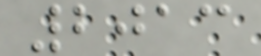2013
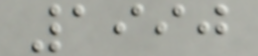1990
